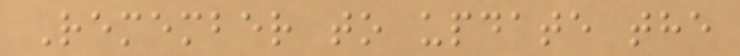Remember to update the
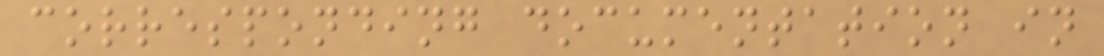corresponding documentation in
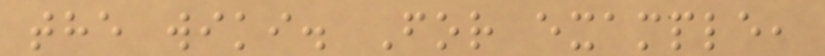the wiki. For example,
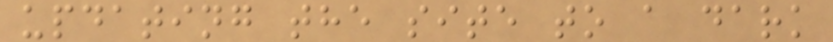updating the site to a dark
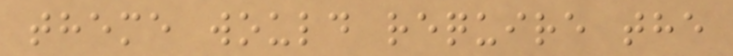theme would require the
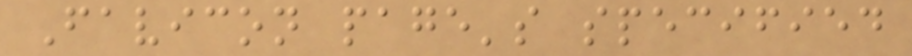Favicon page's specified
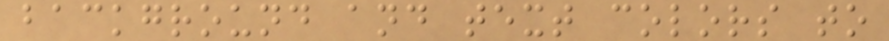background and text colors to
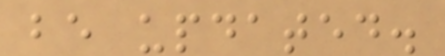be updated.
